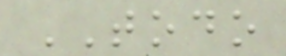TODO
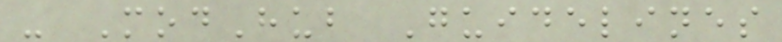- ModHub Guidelines
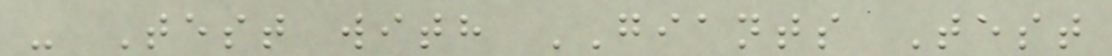- Test with GIANTS Test
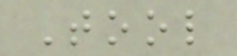Tool
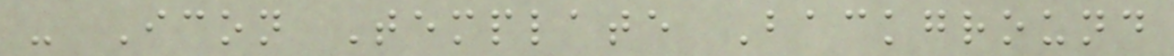- Icon Template Background
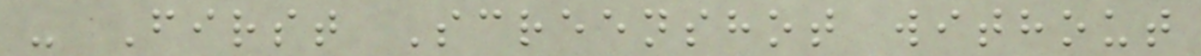- First Screenshot without
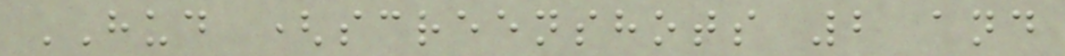HUD (screenshots 2 and
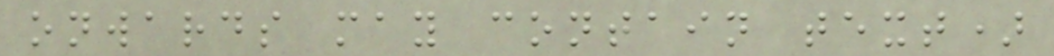onwards may contain text)
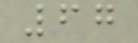67
